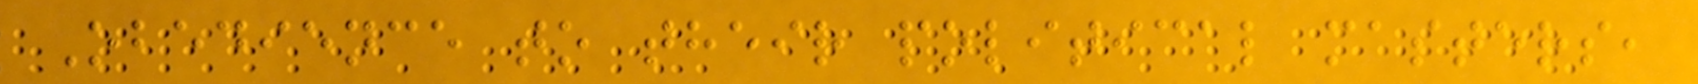Obedience to their political masters,
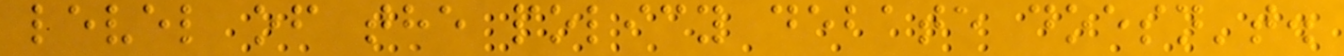level of the policy debate doesn't.
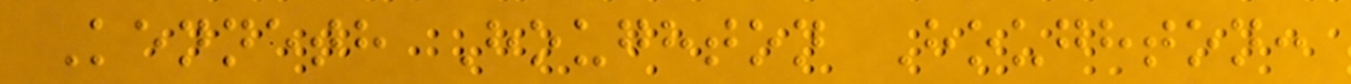Kenneth Houghton Houghton:
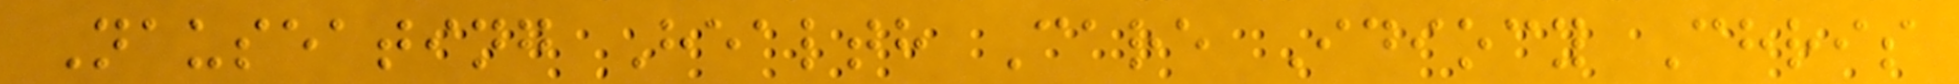Nauseating Health Care Idiocy Chris
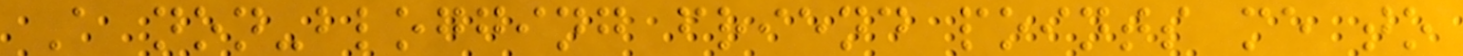A non-blogging friend points me to
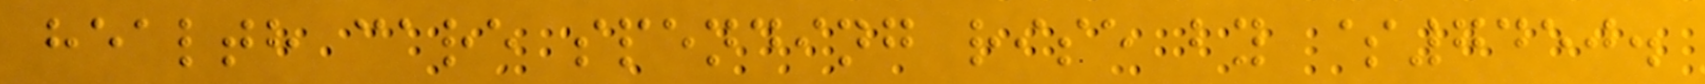health care spending rise by $7450.
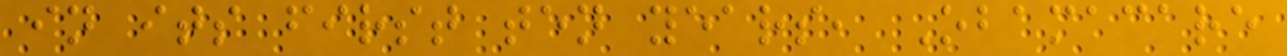in its first ten years, Obamacare
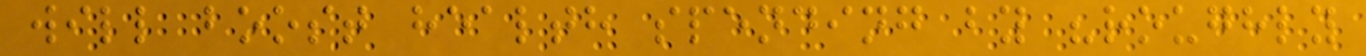will boost health spending by "roughly
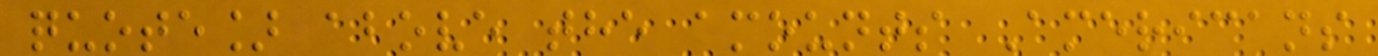quote] above the amounts Americans
